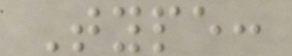Type:
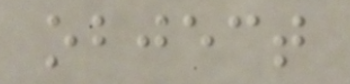object
